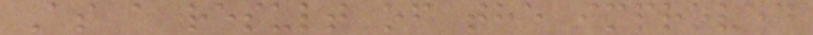As a result of the improved
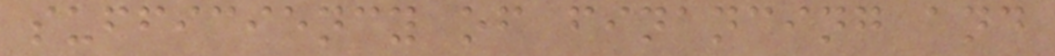sufficiency of financing and
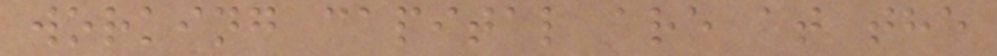working capital are at the
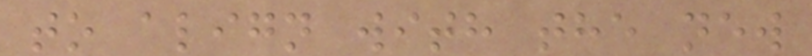to align with the new
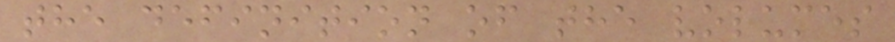the definition of the volumes
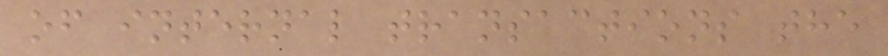of internal transactions the
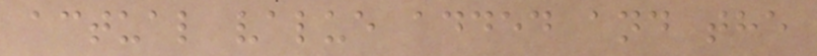actual value added and the
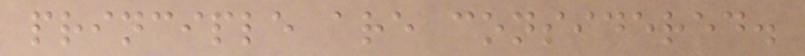principle are considered.
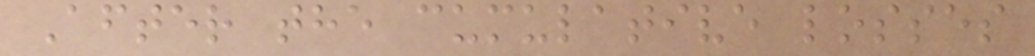After the cumulative losses
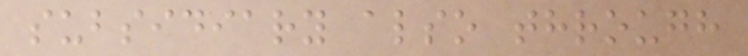subsidiary also through
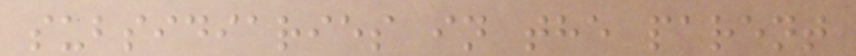subsidiaries in the parent
